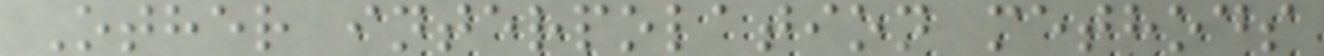Other interpolation methods
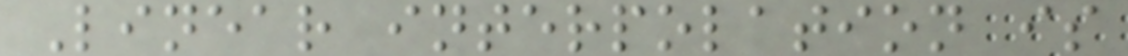Linear interpolation is
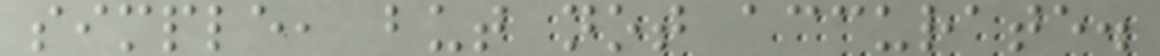simple, but not accurate.
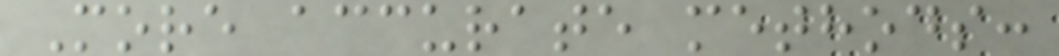More accurate methods:
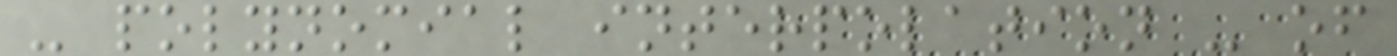- polynomial interpolation - of
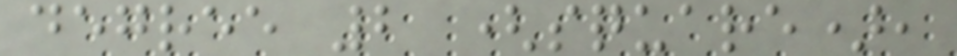degree 2 (square),
